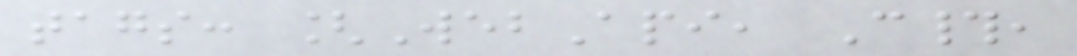tags: [WebApi, C#,
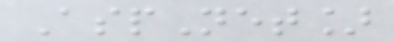AspNet]
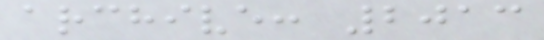archive: 2013
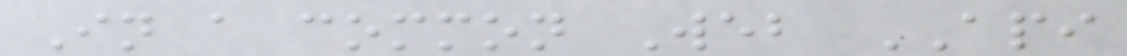In a common Web API
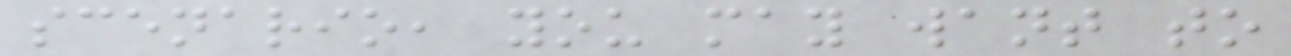scenario, you may want to
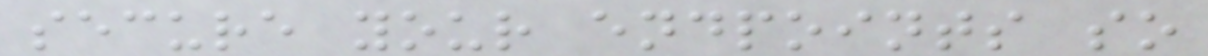secure your endpoints so
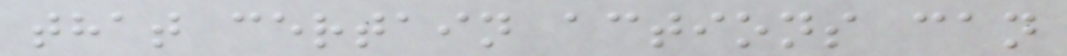that certain actions can
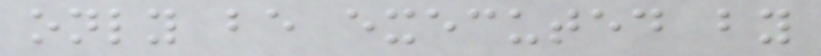only be executed by
